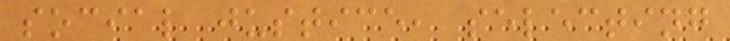social justice, selecting
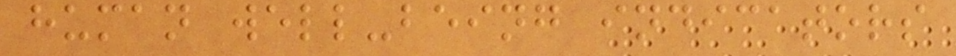human well-being indicators
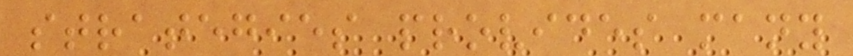strategies provides many
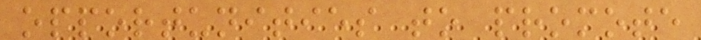opportunities to promote
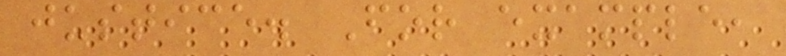justice. For example,
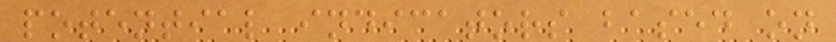potential indicators based on
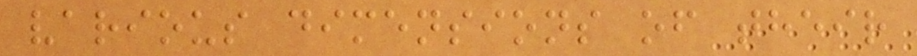various dimensions of their
